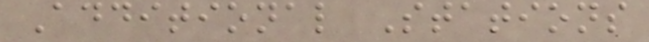Additional Stations
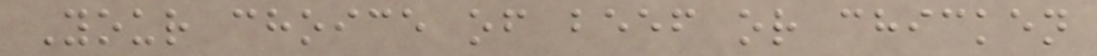Your choice of beef or chicken
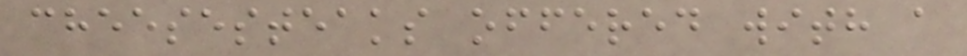cheesesteaks offered with a
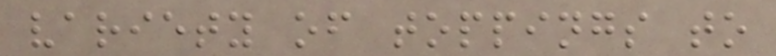variety of toppings to
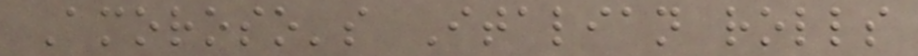Amoroso's Italian rolls
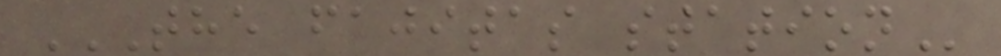THE FAJITAS STATION
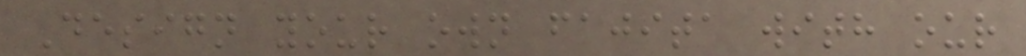Design your own fajita with our
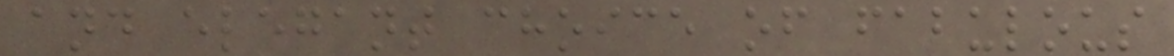and elegant choice of fabulous
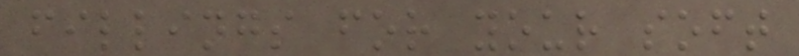fillings for your soft
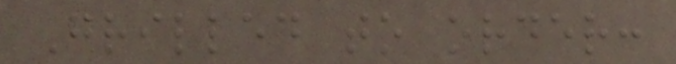Grilled to order:
